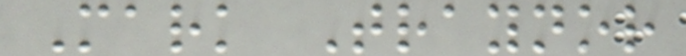Mark Traynor
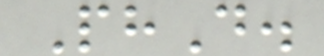PhD.
